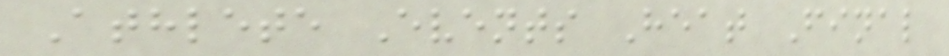Athlete Events Heat Final
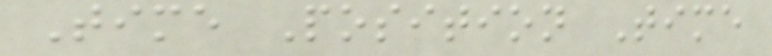Time Position Time
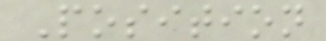Position
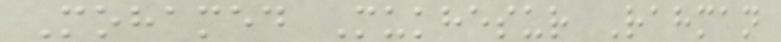Mohamed Mukhesur Rahman
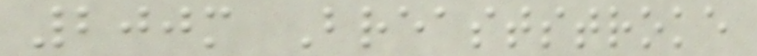200m Breaststroke
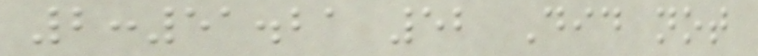2:51.21 52 Did not
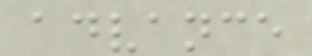advance
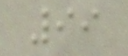99
